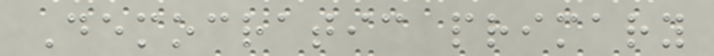Democratic primary
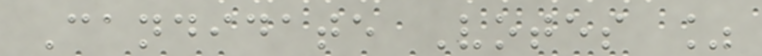Candidate Votes %
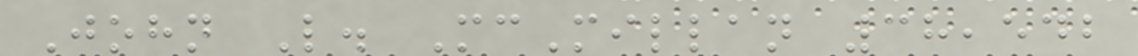John L. McMillan 38,542
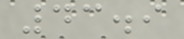43.9
